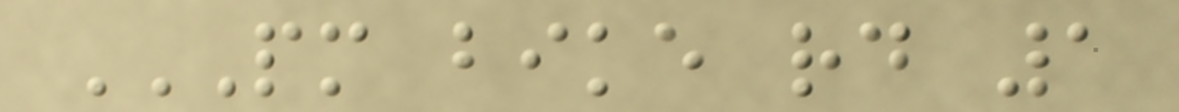PM BIKE RD 1
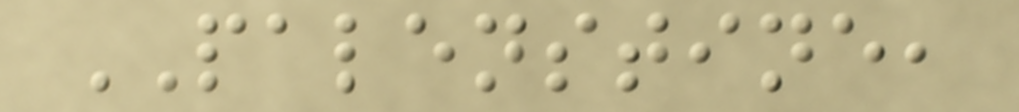PALENSTINE,
